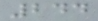244
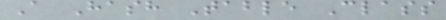A Hash Table Class
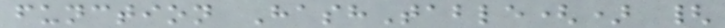function HashTable() {
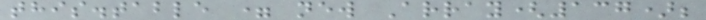this.table = new Array(137);
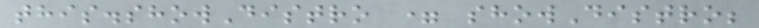this.showDistro = showDistro;
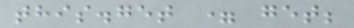this.get = get;
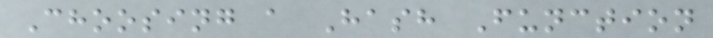Choosing a Hash Function
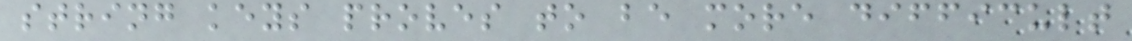string keys proves to be more difficult
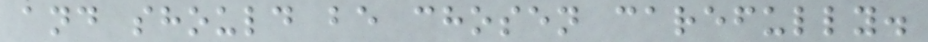and should be chosen carefully.
